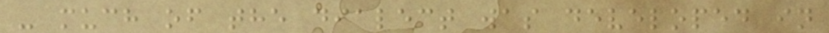- much of the dialect was developed in
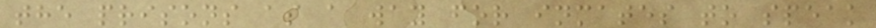the prisons as a way for inmates to speak
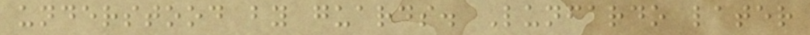understood by guards. Lunfardo later
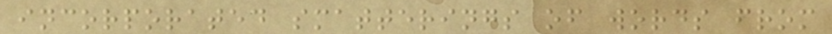incorporated smatterings of words from
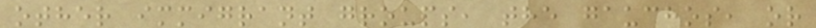other immigrant groups, the gauchos, or
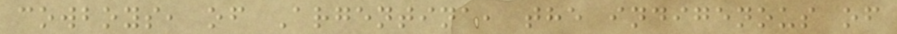cowboys, of Argentina, the indigenous of
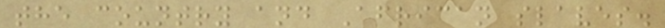the country and African slaves.
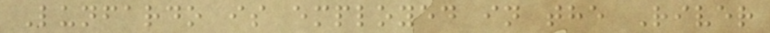Lunfardo is employed in the River
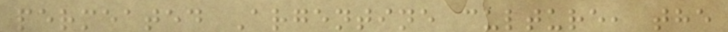permeated Argentine culture, the
